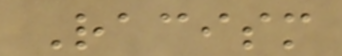Racism
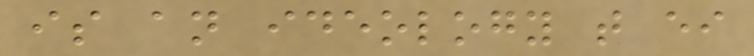is an ideology that either
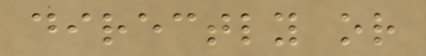directly or
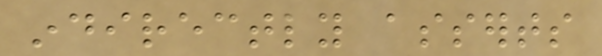indirectly asserts
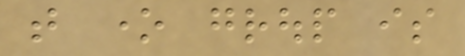that one group is
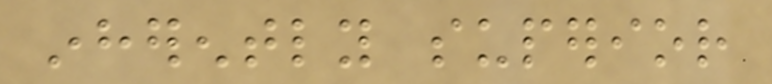inherently superior
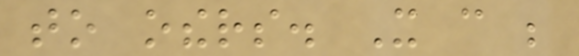to others. It can be
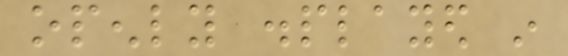openly displayed in
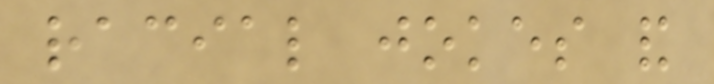racial jokes and
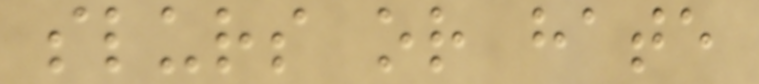slurs or hate
